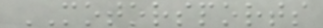MOTORSPORTS
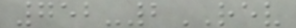752-2REV
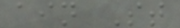ain St
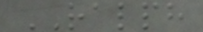RALPH
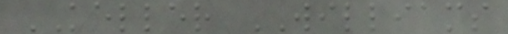KELLER WILLIAMS
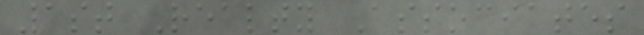1st Realty Associates
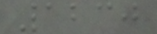1230
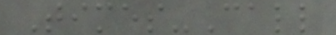Times-Call
